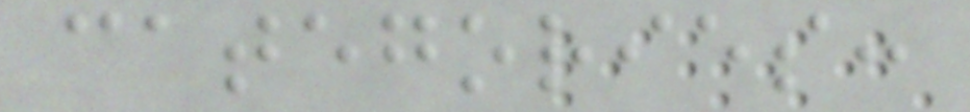categories:
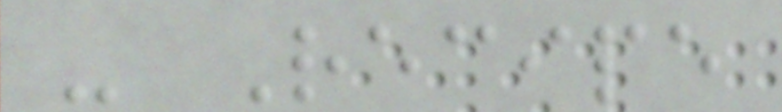- Recipe
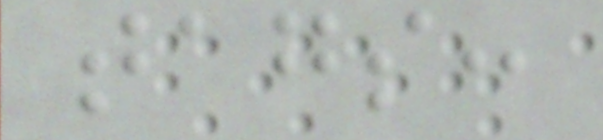tags:
